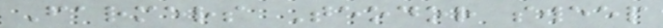Farmers Teodor sweep
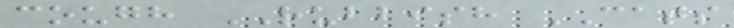cough RUBBISH CATS
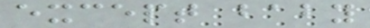except baby
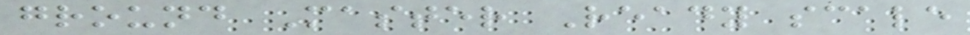ground Master Ready scale
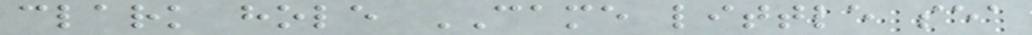clark hole CAME little sea
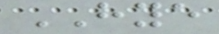HYE
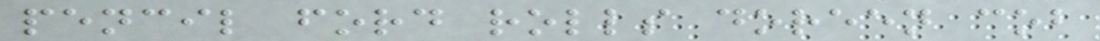pencil ford rolls doreen cob
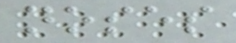noses
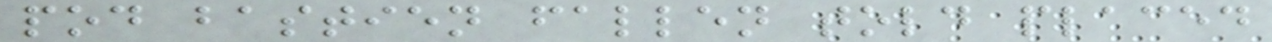pod bastien fallen told placed
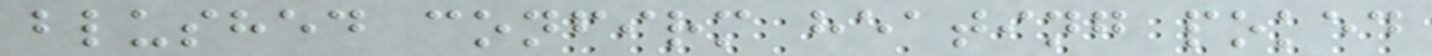blushed confirm heating poked
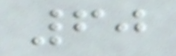60
